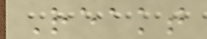Reakt
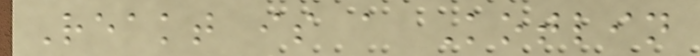Reakt is a Kotlin
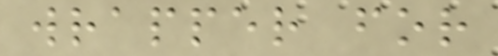wrapper for
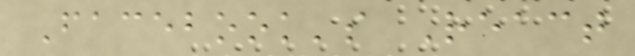Facebook's React
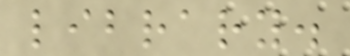library.
